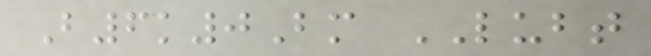B6k0Bm LUBT
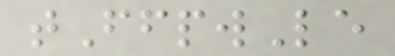tFfpwLe
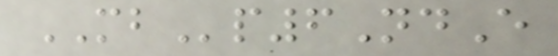MBp6NdE
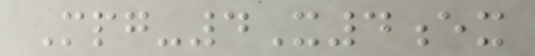Mpg-4X4ex
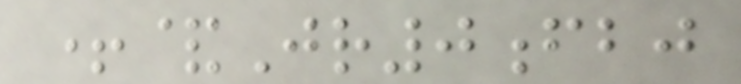+&Jr0fbj
